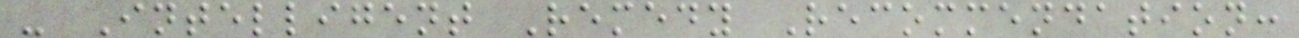- Intelligent Remedy Recommendation:
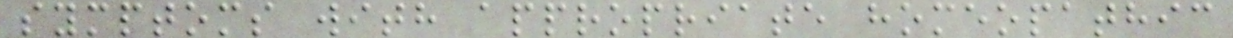symptoms with appropriate homeopathic
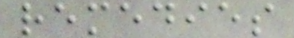remedies
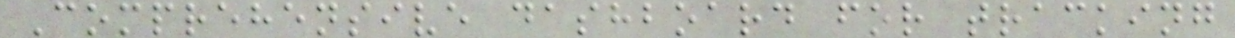Comprehensive dashboard for tracking
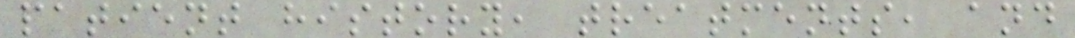patient history, treatments, and
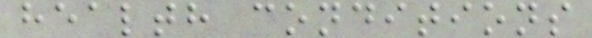health conditions
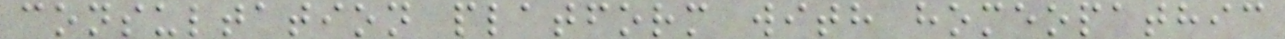consultation platform with homeopathic
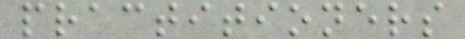practitioners
